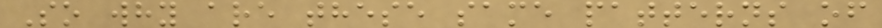So why are these same patterns of
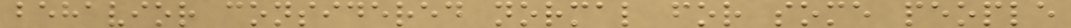behavior considered normal for some people
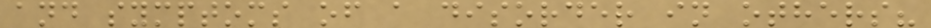and symptoms of a disorder in others?
